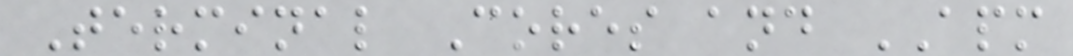Terminal Cores and APM
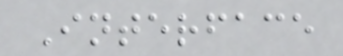Interface
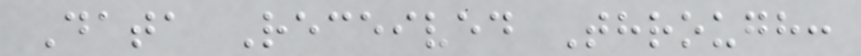Data Received Through:
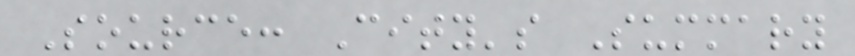Source: City's Summary
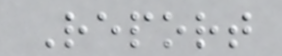Report
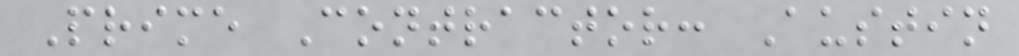Prime Contractor: Austin
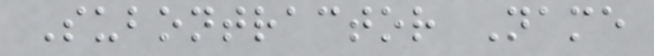Subontractor Name
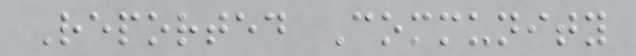Reported Community
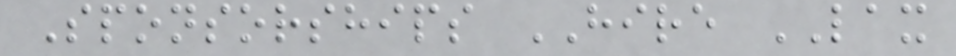Sponsorships HIRE LAX
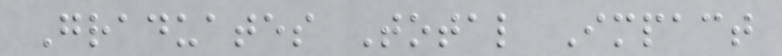Graduates Total Impact
